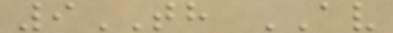9TH AV
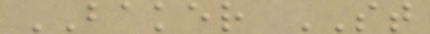BAKER ST
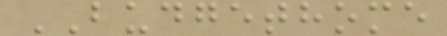BUDGETHOME
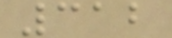312
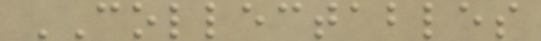COLLECTABLES
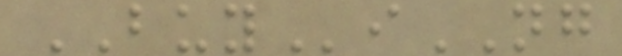BUYiNG
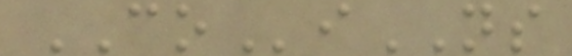COiNS
